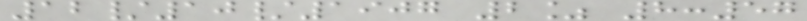12/10/1907 2% 8:57
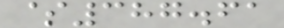$387.61
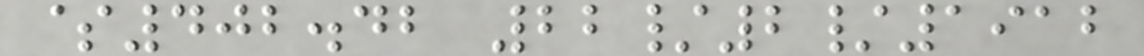$402.42 22/2/1912
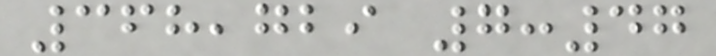368,729 7:47
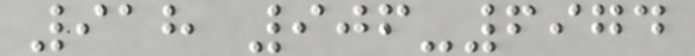918 906-6974
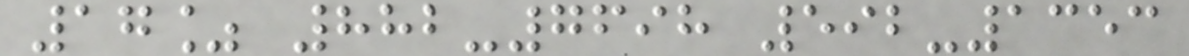17% 882-7698 592-1353
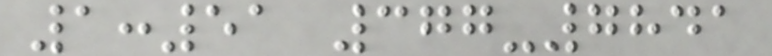1:51 377-7841
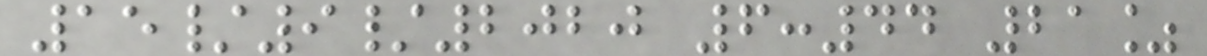15/9/2020 6:44 21%
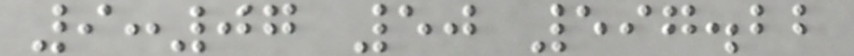9:07 50 597.22
